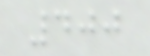400
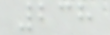238
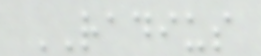RADIUS
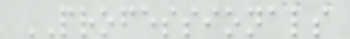PROFESSIONALS
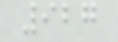927
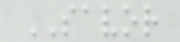SAVOR
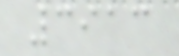3913
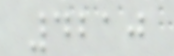4210
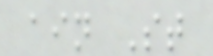ain St
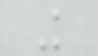K
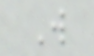W
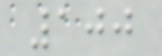100
